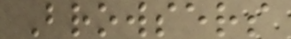Browsers
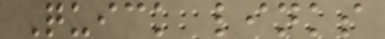Quick links
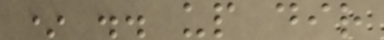* .. up dir
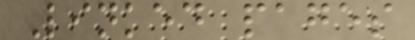Linked pages
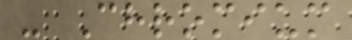- Chromium
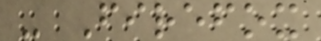- Firefox
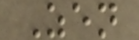Zen
